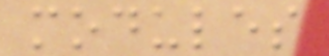modules
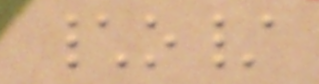\o/
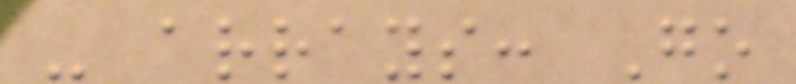- arrays: Go
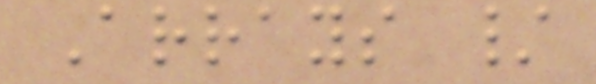Arrays /
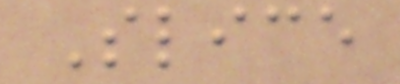Slice
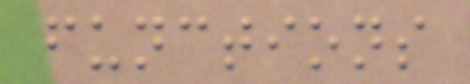functions
